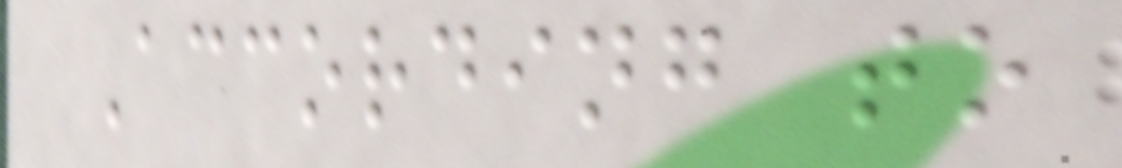According to
